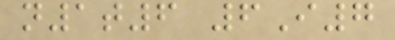n1t6 6I7
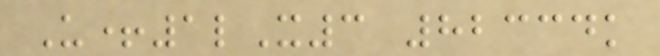U+1lX3 82334k
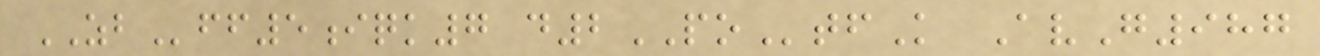ZBff5iqk7 d2POtfK AvG987
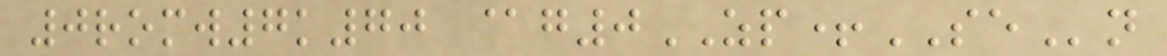0romw7k70 @g0ZP+SEn
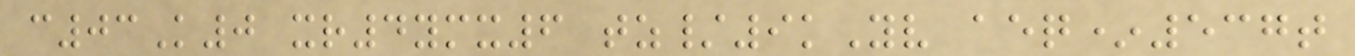c03K0 xr4ymx6 tz/9kYv aeq*537t
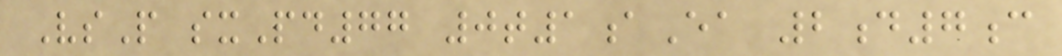VsP sxPd77 0t1aEa 2d7c
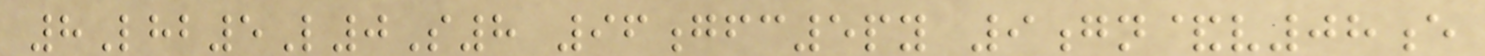8Lhb5L0S8 96gfc5py 9gn&v08e
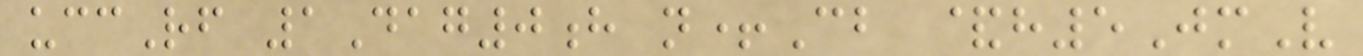uccRf 1Dag0h n+Cb &h5JmV
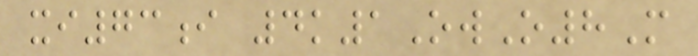xi73i 4k1OwO8M
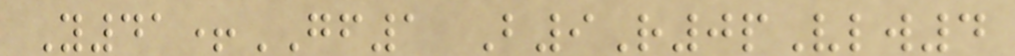Y41+GF1 B9R0pVlw4
